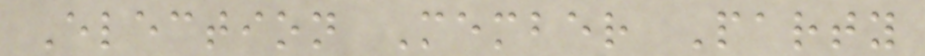Election Member Party
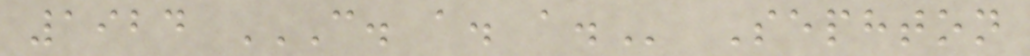1924 C. A. A. Sephton
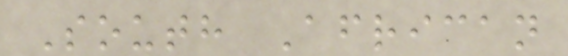South African
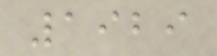1929
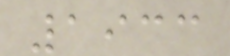1933
